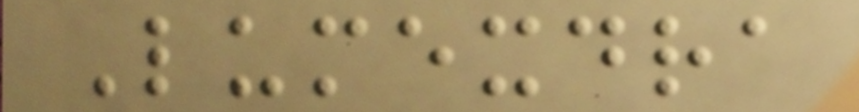Lumexdra
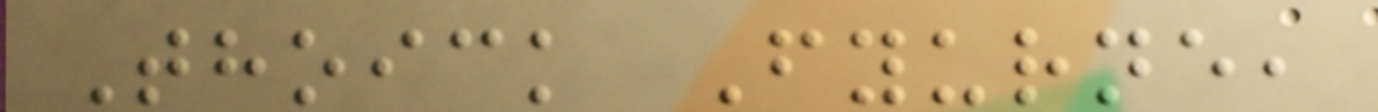Thoick Fyurne,
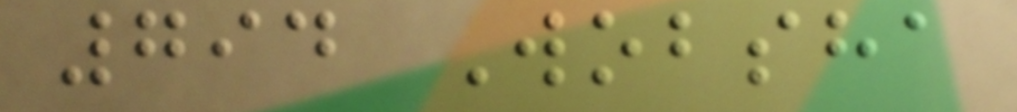794 Wobsha
